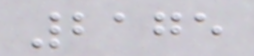2175
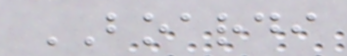BOARDI
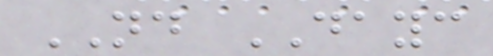ND DAYC
